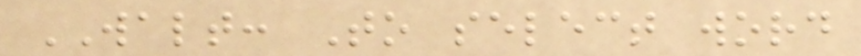WALT: To select word
